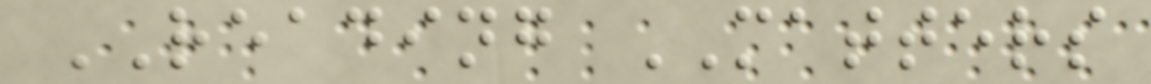READING MATTERS
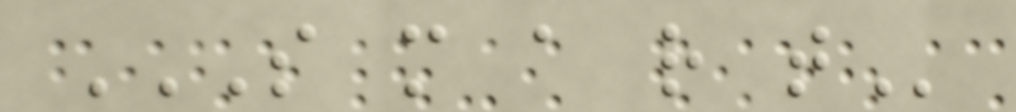S M A R T
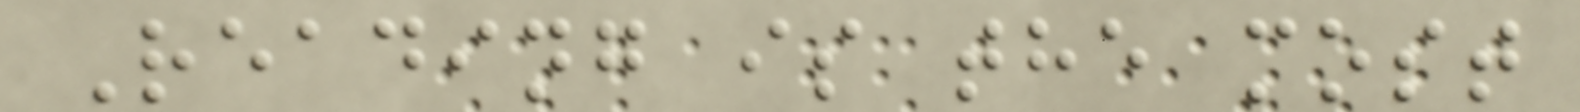Reading is the most
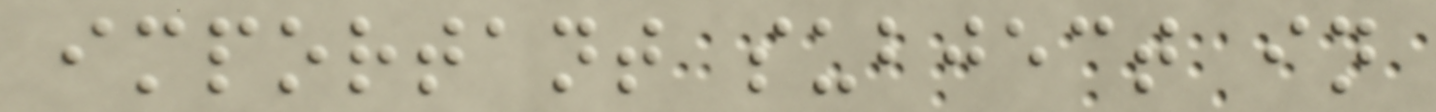important subject in
